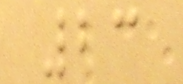23
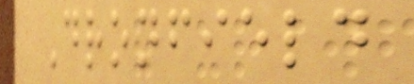Dronfield
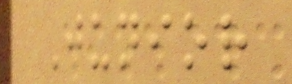Junior
